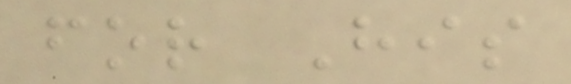for His
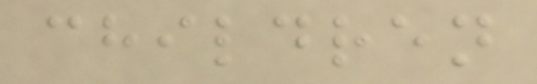children
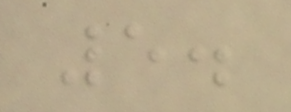5.
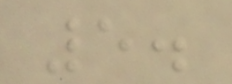5.
